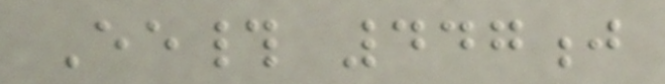Ee# 447j
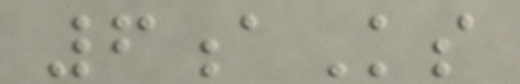6aKs
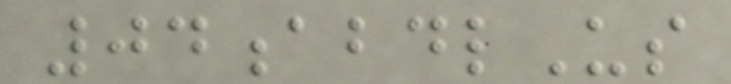04abdlUs
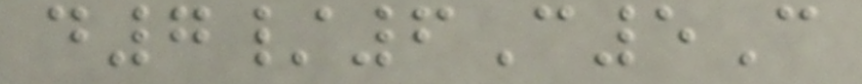d7/6C5C
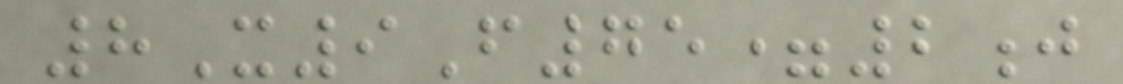8X9F75=2j
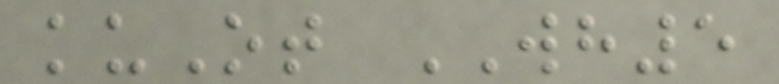kuOt WH5
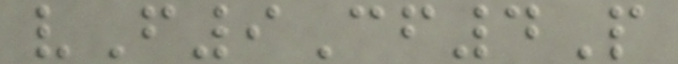vF9Cf4P
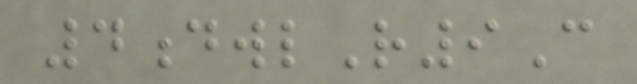4dwlR9C
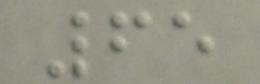65
